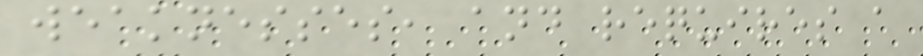weaknesses, and requires a
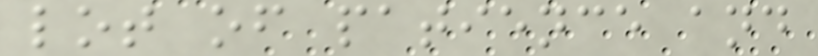lot of patience and
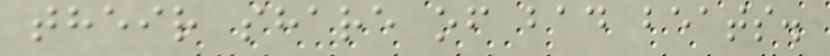their share of bad beats.
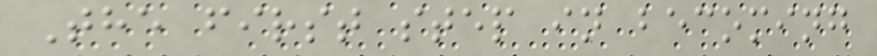The first step in becoming
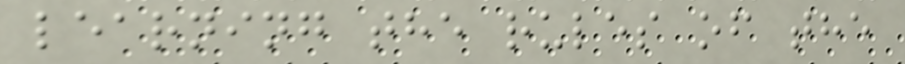learning the rules of the
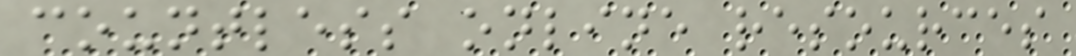countless online resources
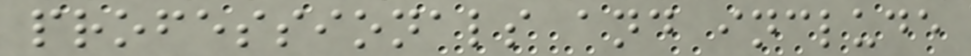professionals and include
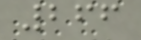266
